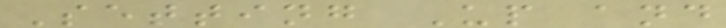Setting Up and
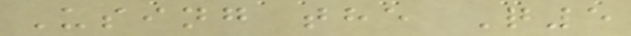Using the Q5
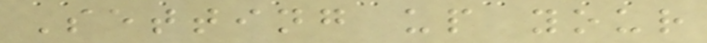Setting up your
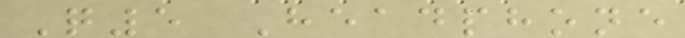Q5 Headphone
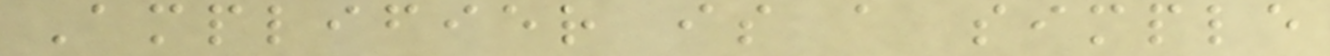Amplifier is a simple
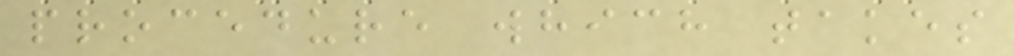procedure which takes
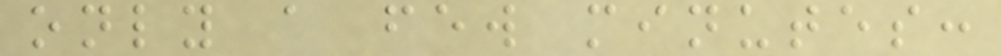only a few minutes:
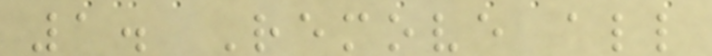1. Remove all
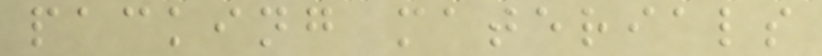packing materials
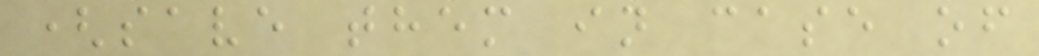(save them in case of
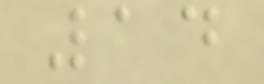14
